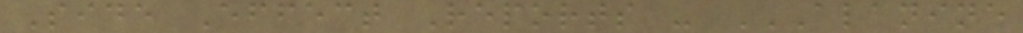Side Effect Reports - ALANINE
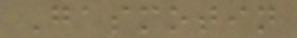Gasmotin
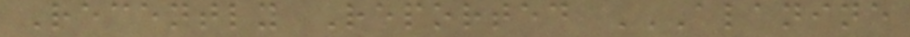Recently Reported ALANINE
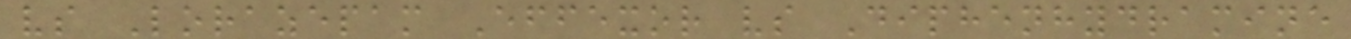vs Lorazepam Effexor vs Diphenhydramine
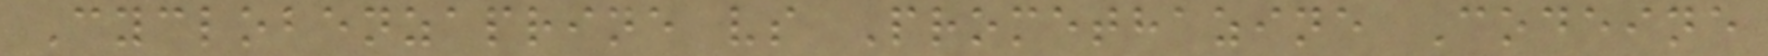Cyclobenzaprine vs Promethazine Codeine
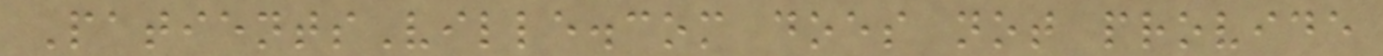PatientsVille.com does not provide
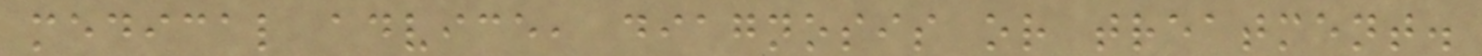medical advice, diagnosis or treatment.
